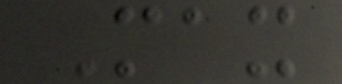Max
